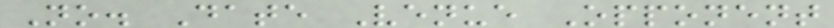No. Date Venue Opponent
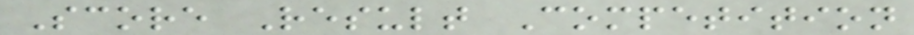Score Result Competition
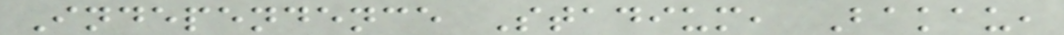Independence Stadium, Bakau,
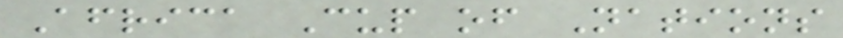Africa Cup of Nations
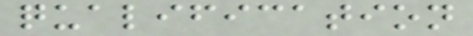qualification
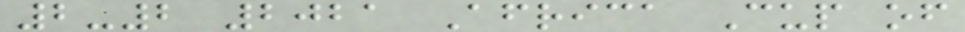2-2 2021 Africa Cup of
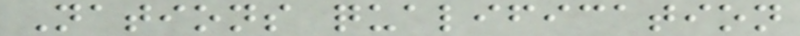Nations qualification
